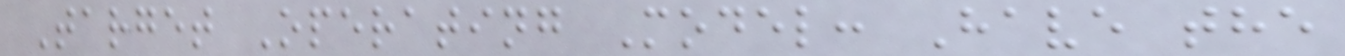Target Operating Model: Have the
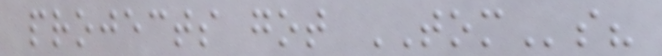projects got TOMs?
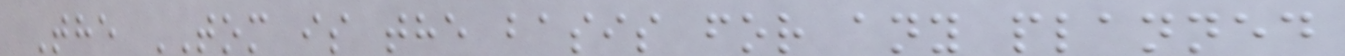The TOM is the basis for any planned
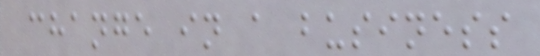change in a business
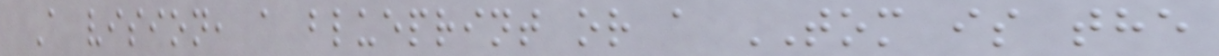A vision, a blueprint or a TOM is the
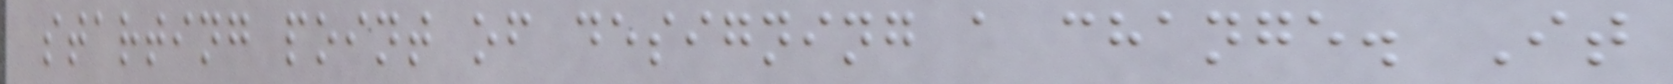starting point of designing a change. It
